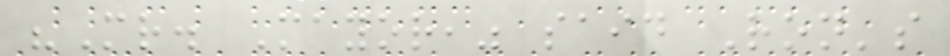"Mr. Mayor," said Ron's
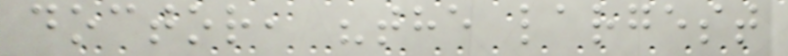doctor, "the largest
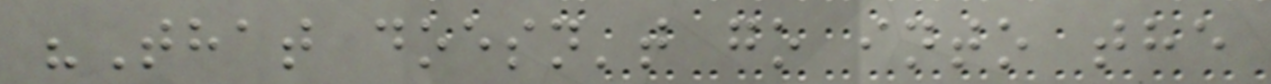"That doesn't go into the
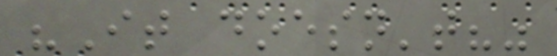"It doesn't?"
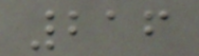216
